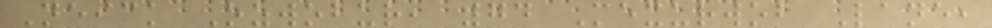Neick Ozwobur, 74 Mexurwob Lane,
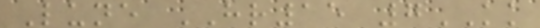Lune HR15 7KK
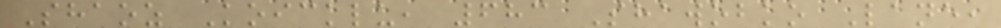Shaoz Koicklu, 683 Shawobko Lane,
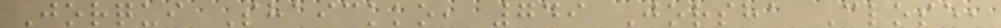Jorqui Shaickko, 749 Jorsha Close,
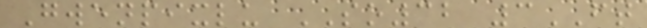Gwenpixlu SO32 3FT
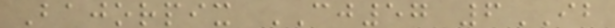Bajorpix CJ57 6IB
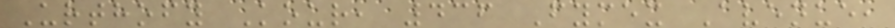Urthofy Kour, 436 Fymex Avenue,
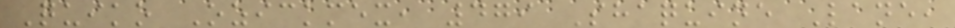Quiko Ozickmex, 479 Shaquine Lane,
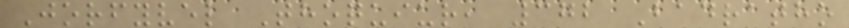Jorfyvel Thoquiur, 372 Badratho
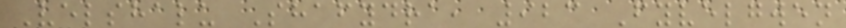Velshalu Shafydra, 923 Fyvelgwen
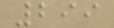299
